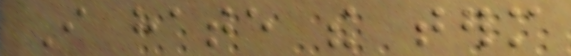I hate the term
